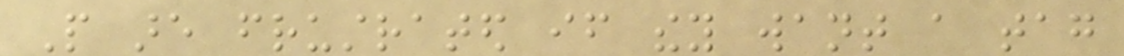People are frustrated if they want a tag
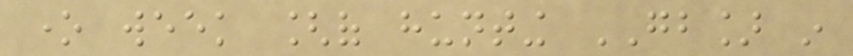one week [of hunting GB] in
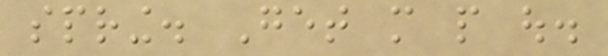spring. Get more people out.
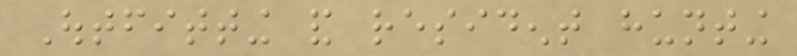Outfitting and resident hunting
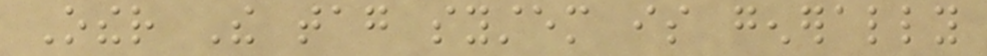Other The tag system is generally
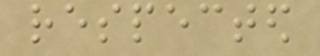respected
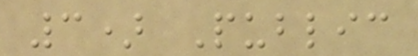3) Public
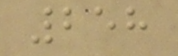258
